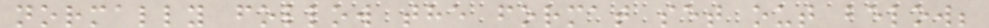normally follow the format set out below;
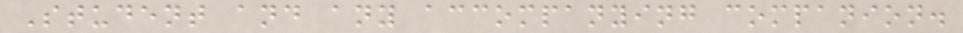Student and any accompanying companion.
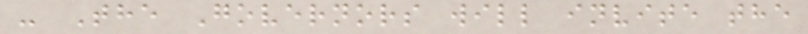- The Governors will invite the
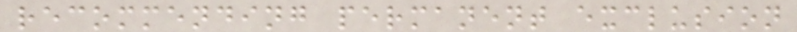recommending permanent exclusion
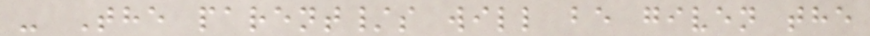- The parent/s will be given the
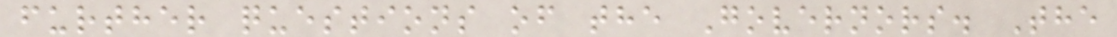further questions of the Governors. The
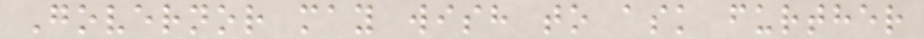Governor may wish to ask further
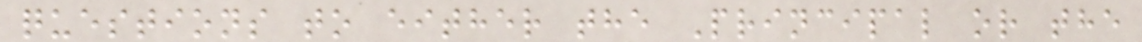questions to either the Principal or the
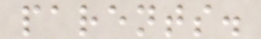parents.
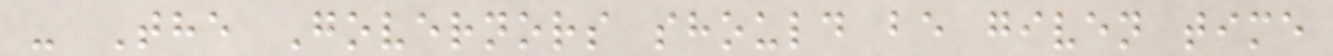- The Governors should be given time
